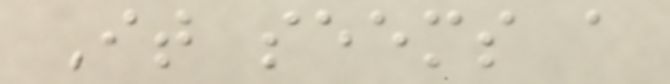It seems a
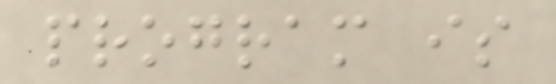program is
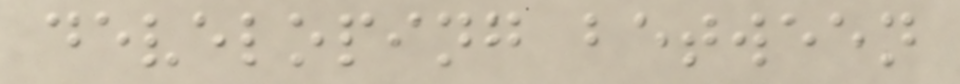developing between
